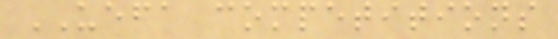UEFA competitions
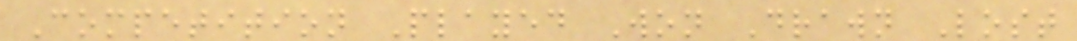Competition Played Won Drawn Lost
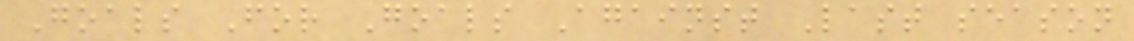Goals For Goals Against Last season
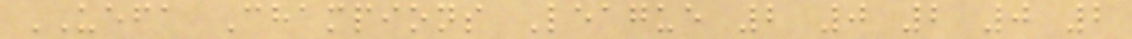UEFA Champions League 2 0 2 0 2
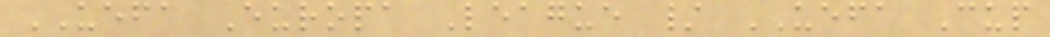UEFA Europa League / UEFA Cup
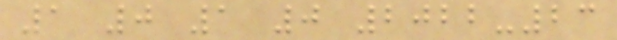1 0 1 0 2022-23
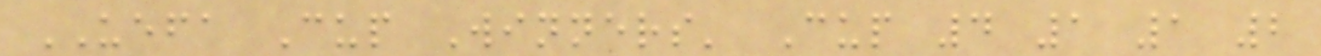UEFA Cup Winners' Cup 4 1 1 2
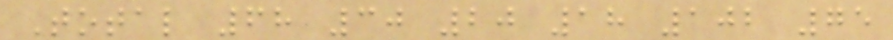Total 68 30 20 18 102 75
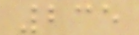235
